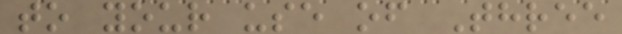to your use of Three
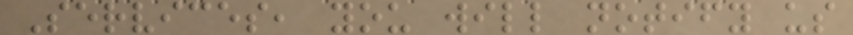Services, you will notify us
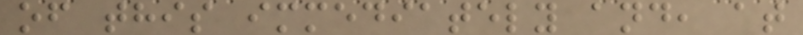of this immediately and, at
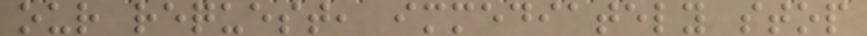our request, immediately stop
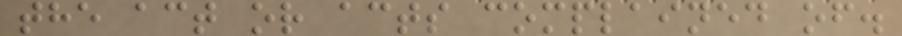the act or acts complained of.
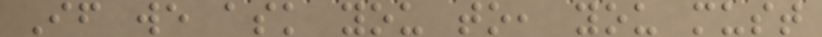If we ask you to, you must
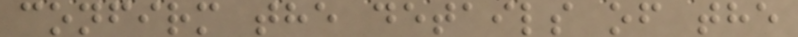confirm the details of the
